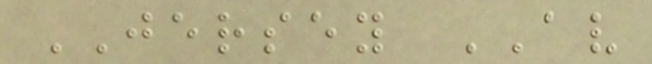JERSEY AV
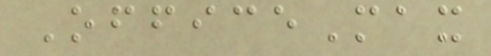OfficeMax
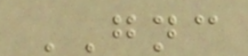GNC
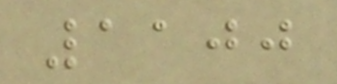1100
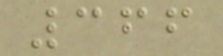366
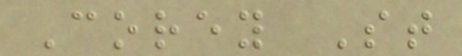Corey St
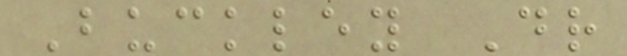Buckley Dr
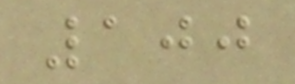100
